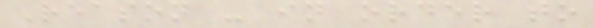Reason - in order to
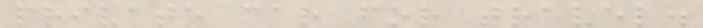private car for travel.
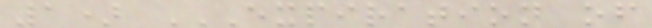1) EXPIRATION OF
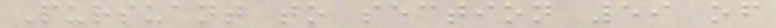Pursuant to section 59 of
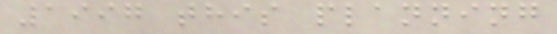1997 this planning
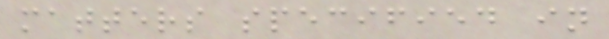matters specified in
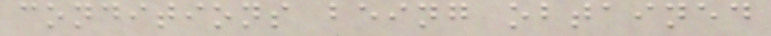conditions being obtained
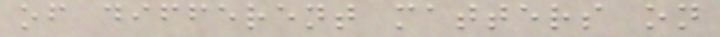of different matters on
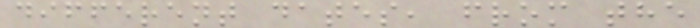different dates, from the
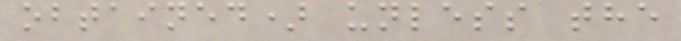obtained) unless the
